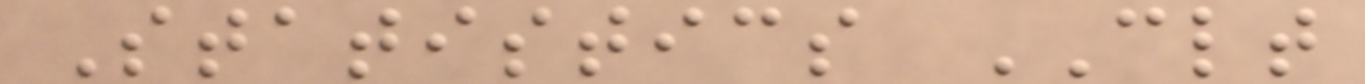Statistics CLT
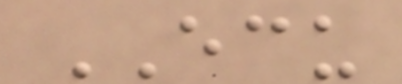ECU
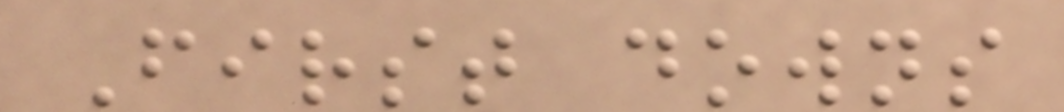First downs
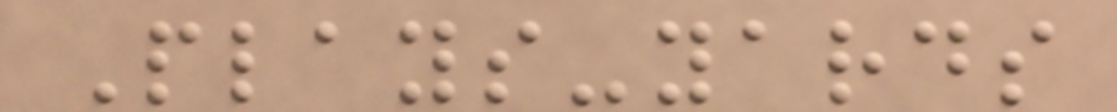Plays-yards
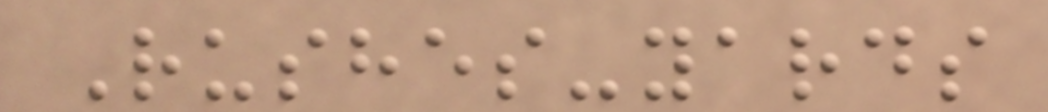Rushes-yards
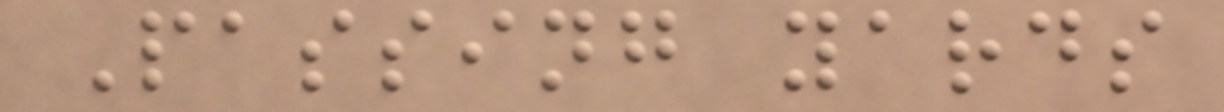Passing yards
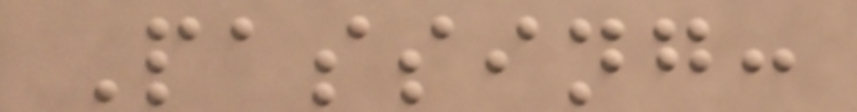Passing:
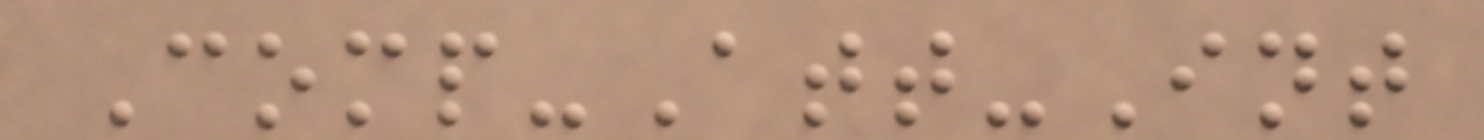Comp-Att-Int
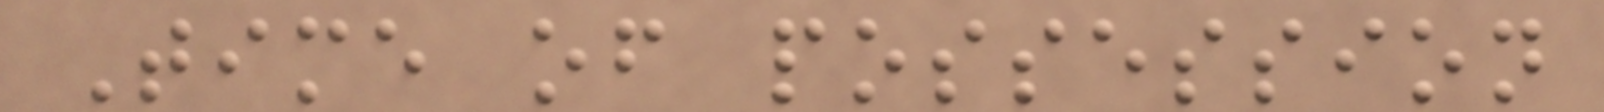Time of possession
